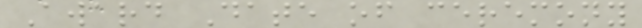Award Date of ceremony
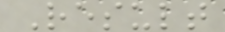Result
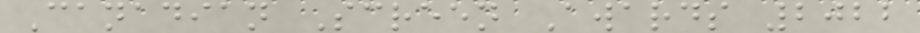Canadian Screen Awards 2022
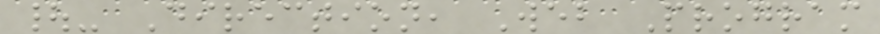|- Direction, Web Program
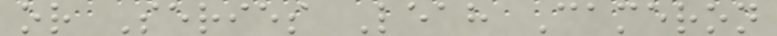or Series Leah Cameron
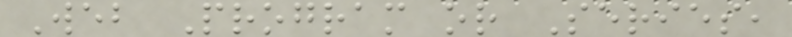Web Program or Series,
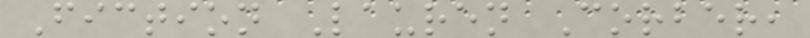Fiction Lauren Corber,
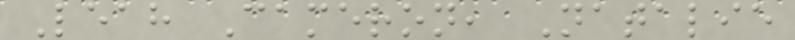Leah Cameron, Natalie
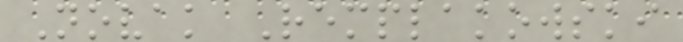Novak Remplakowski
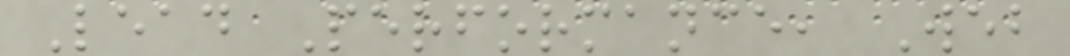Lead Performance, Web
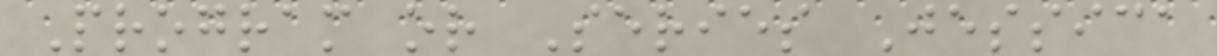Program or Series Jessica
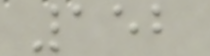152
